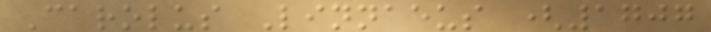Carolus Linnaeus (1707
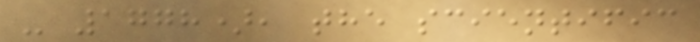- 1778), the scientific
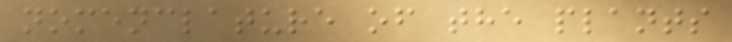nomenclature of the plants
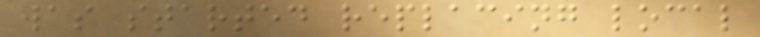was started replacing local
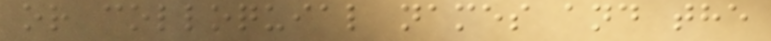or colloquial names and the
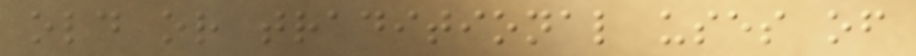old or traditional uses of
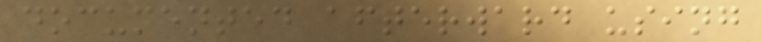documented afterward using
